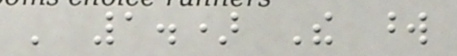' 1.) The word
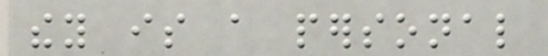they is a personal
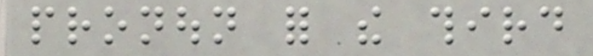pronoun for the third
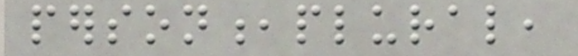person,plural,
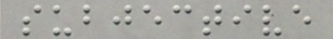subjective
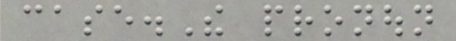case.The pronoun
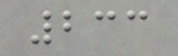233
